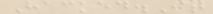Hacked.It
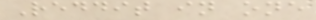Reddit in one
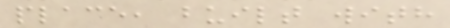place, built with
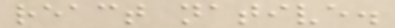react native.
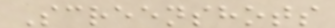Screenshots
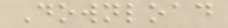Download
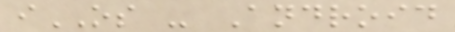iOS - Android
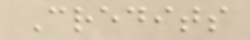Credits
